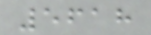5618
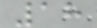18
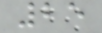25
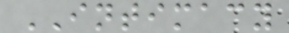INTIMACY
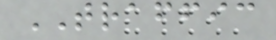TRAFFIC
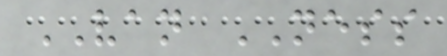VAN NESS
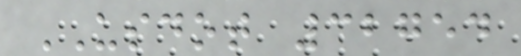USDOT 32754
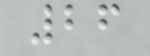26
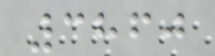3860
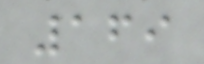169
